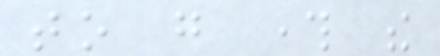to go through the
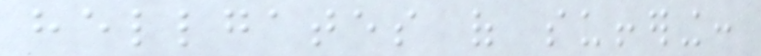hellgates of suffering:
